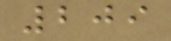209
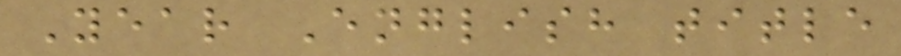Year English title
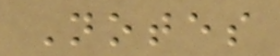Notes
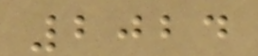2024
